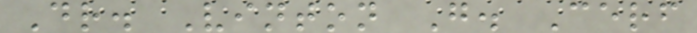Dr. Vinton G. Cerf
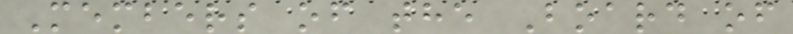Members of the Board of
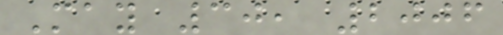May 30, 2006
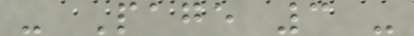- Page 3 -
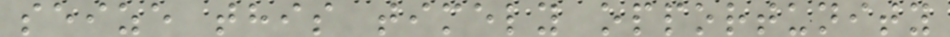seize this timely opportunity
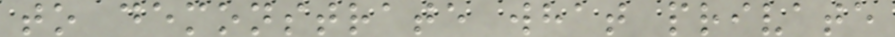to demonstrate what private
